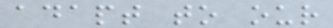adapt to our
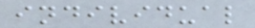individual
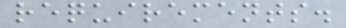requirements.
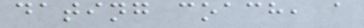dating coach, a
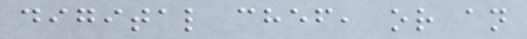digital chef, or an
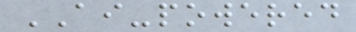AI-powered
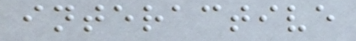interactive
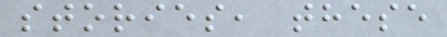stories, these
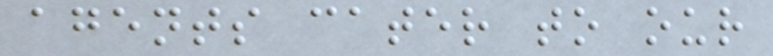agents cater to our
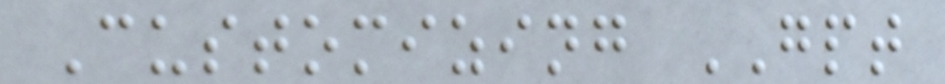Customizing GPT
